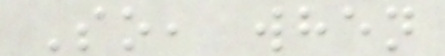So, when
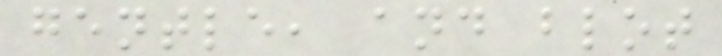gentle, and blot
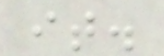it.
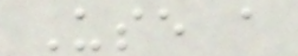Use a
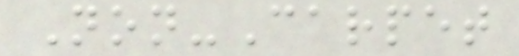Non-Carpet
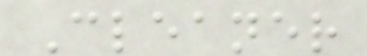Cleaner
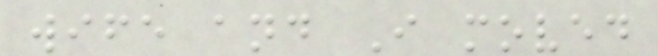wife and I moved
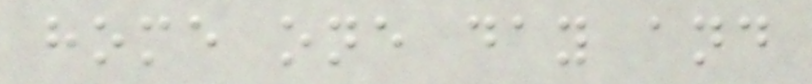home one day and
